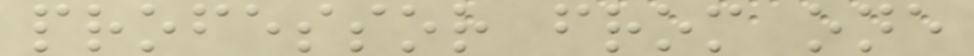professor from one
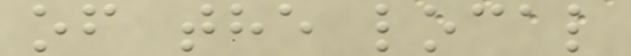of the local
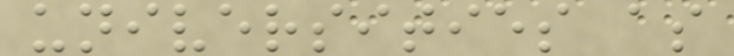universities as
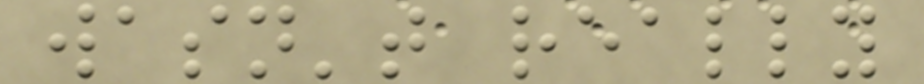wasn't really
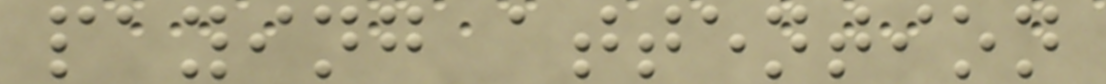paying attention
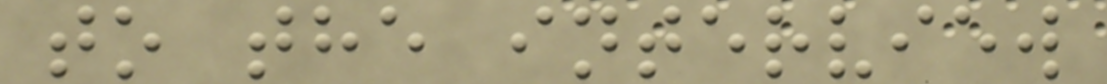to the interview
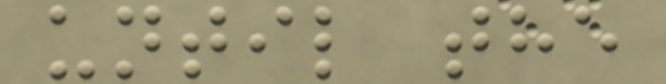until the
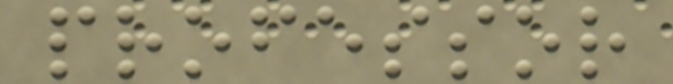professor
